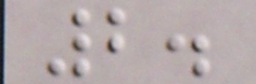2.
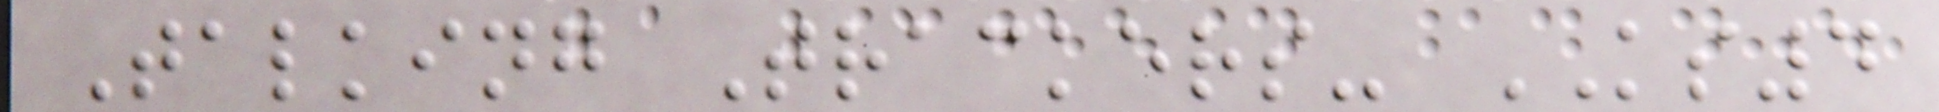Talking Trackers- KS4
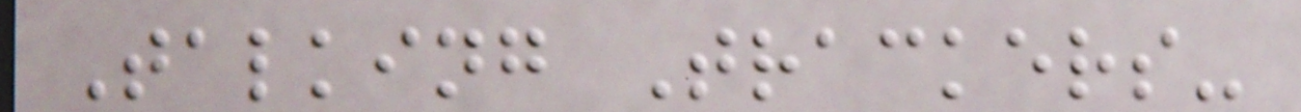Talking Trackers-
